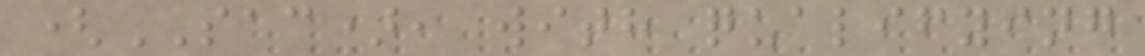(SAC), with qualifying
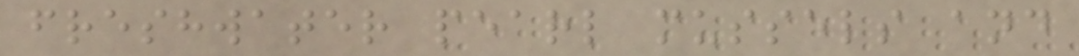freshwater pearl mussels and
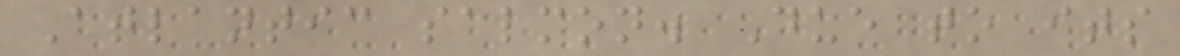Atlantic salmon. Due to its
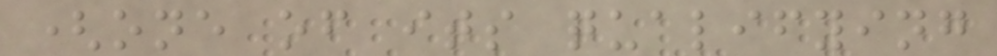(one of its qualifying
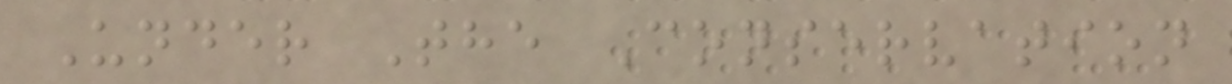Under The Conservation
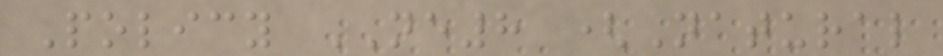Policy NE8 (Natural
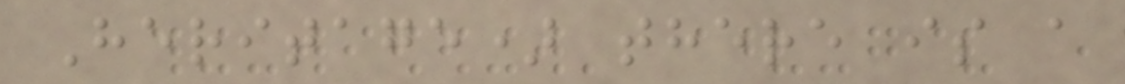Heritage) there is a
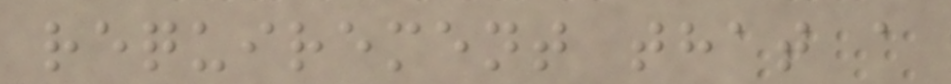requirement that a
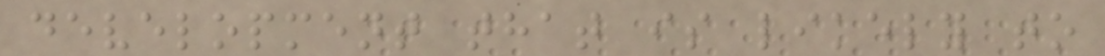development that is likely to
